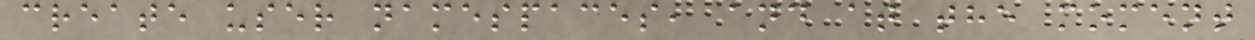create user namespaces, and at the moment
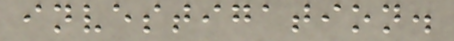investigation.
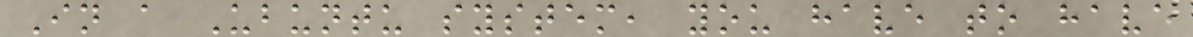In a Ubuntu system, you have to have
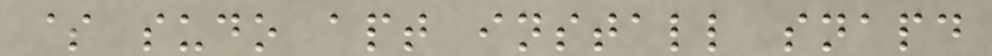$ sudo apt install snapd
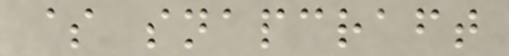$ snapcraft
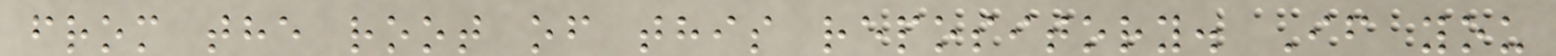from the root of this repository. If you
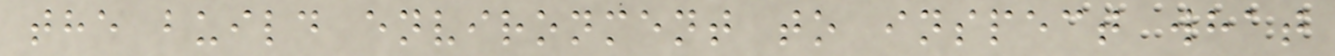the build environment to inspect what
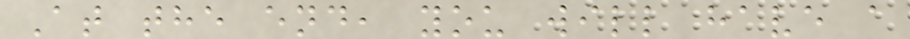At the end, you will have a
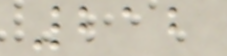212
